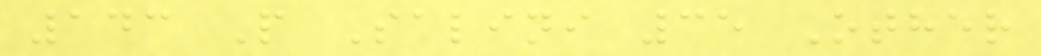143 P Salini 35 Other
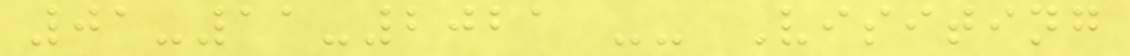01-11-2021 -- Visiting
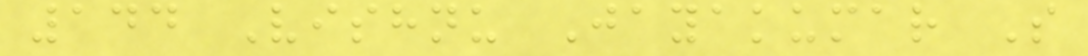144 Vishnu Jayakumar S
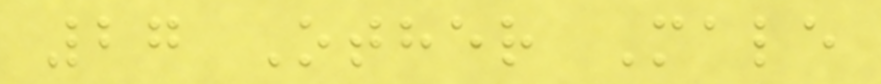27 Other Male
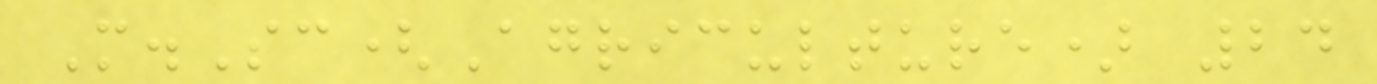M.Sc(Agriculture) 24
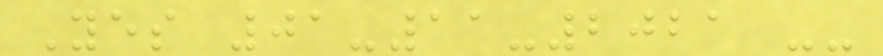Yes 01-11-2021 --
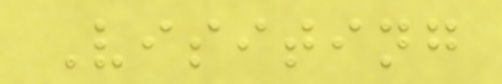Visiting
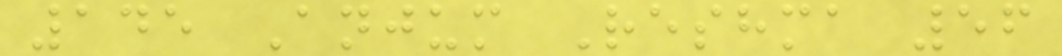145 Anjum Reshma 56
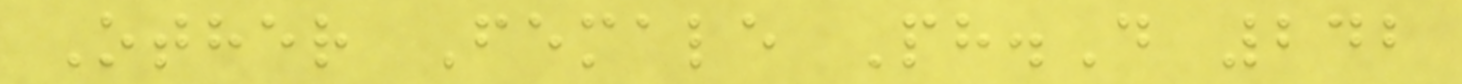Other Female Ph.D 242
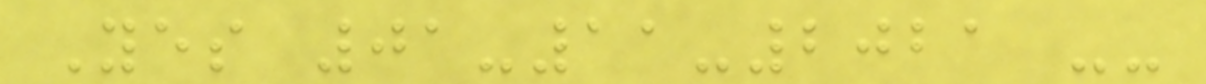Yes 01-11-2021 --
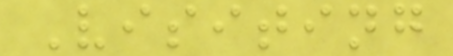Visiting
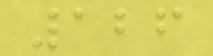126
